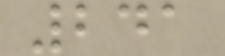241
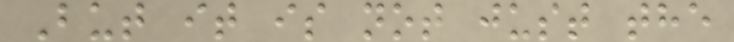But it is not just the
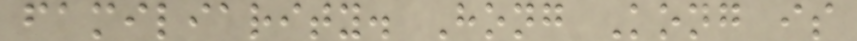familiarity. Hong Kong is
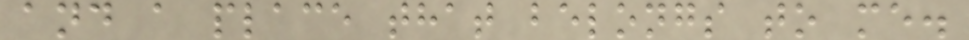and a place that belongs to me.
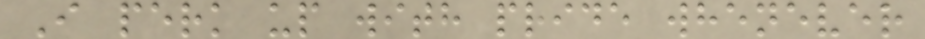I perk up with pride whenever
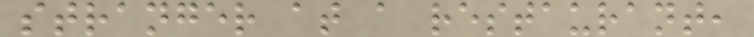stranger at a restaurant,
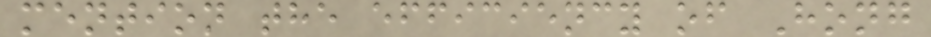mention the efficiency of Hong
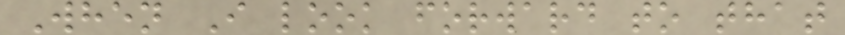When I look forward to that
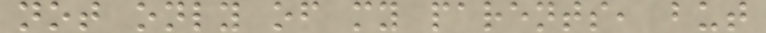not only of my parents, but
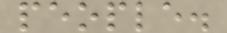people.
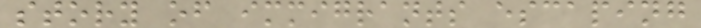story of immigrants escaping
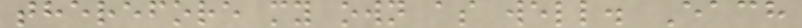therefore my own as well. Each
